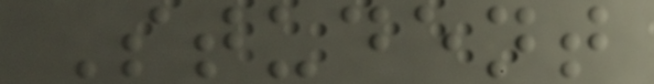Student
